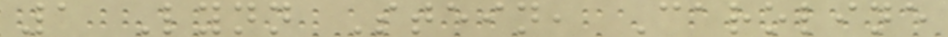1 Lynn Stein, Caroline
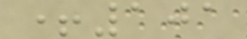+101
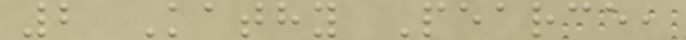2 Kathy Pearce,
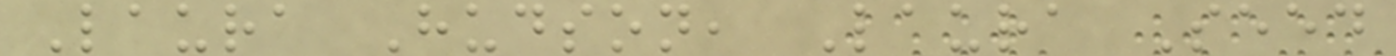Laura Hudson, Laura Seed
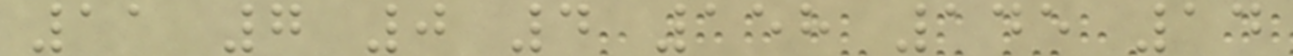11 7 0 4 158 145 14
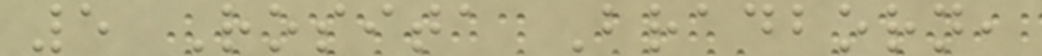5 Rosita Bradborn,
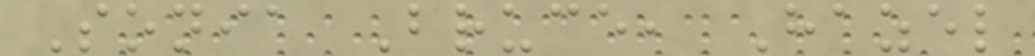Sonia Bruce, Hazel
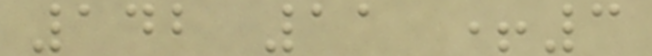142 11 +3
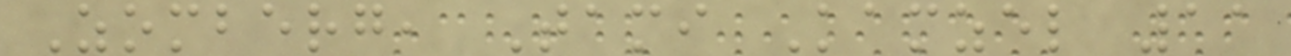Zomberg, Tami Kamzel 11
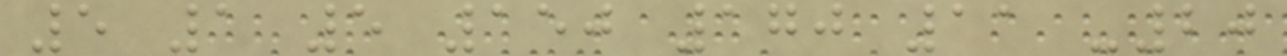5 1 5 150 170 11 -20
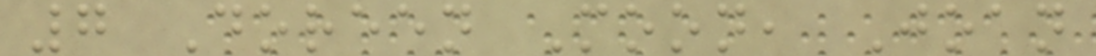7 Doreen Moon, Joan
